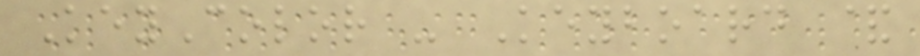KeyColor - Keyboard &
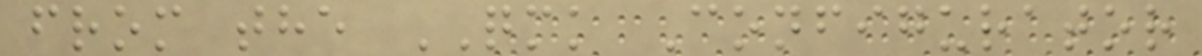from the QMK Configurator
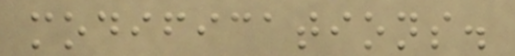modifications.
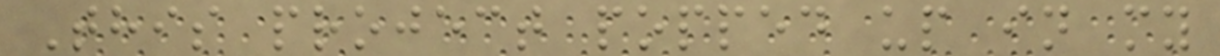This project popped up in my
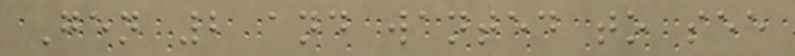Gen 2 and wanted to see
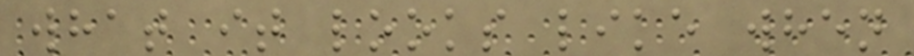what it looks like when
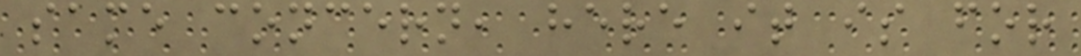same concern, here it is for
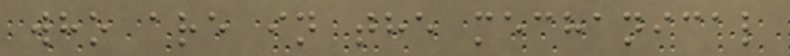who are in the mechanical
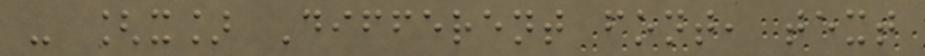- [x] Different font, text
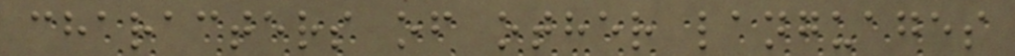characters of other languages
